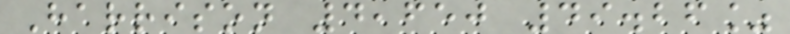Harrison 4,650 49.26%
